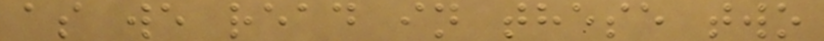as we read in these two
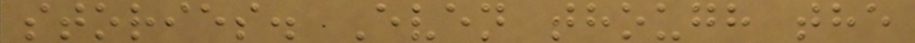stories. Even though the
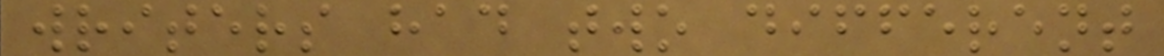writers had two different
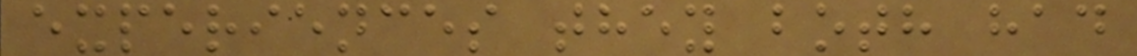experiences they both had
